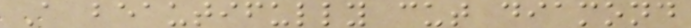A beautifully cut diamond
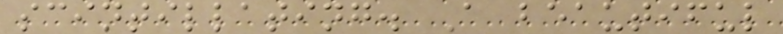scintillating. A beautiful
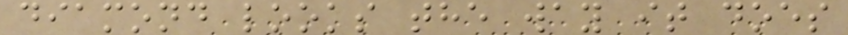diamond looks the way it does
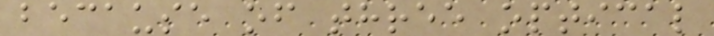because of three optical
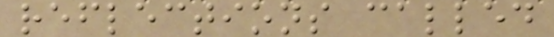reflections called
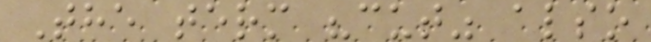The term "cut" also
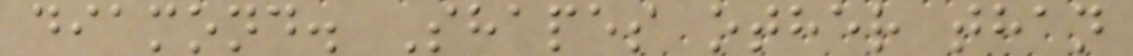diamond. Shapes other than
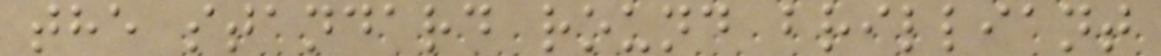the standard round brilliant
